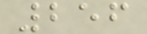256
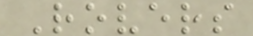Rovers
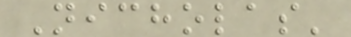Nicholas'
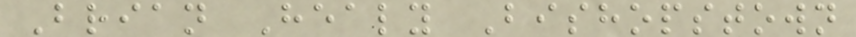Brian Healy Bishopstown
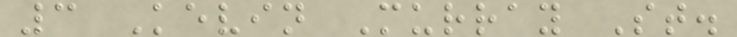3 Kevin Murray St.
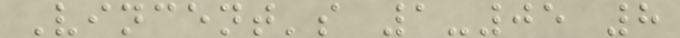Vincent's 1-05 8
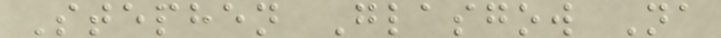Stephen Glasgow Na
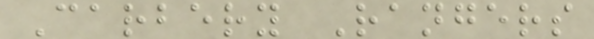Carbery Rangers
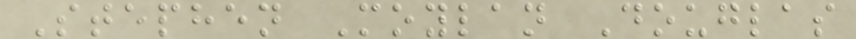Stephen Moylan Douglas
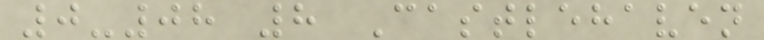0-08 8 Castlehaven
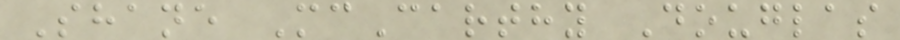Shane McCarthy Douglas
